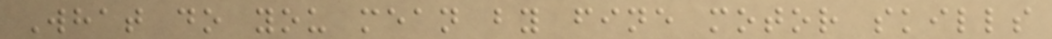What do you mean by fine motor skills
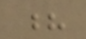?
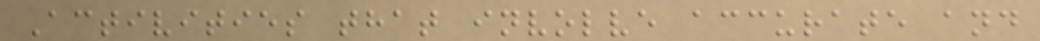Activities that involve accurate and
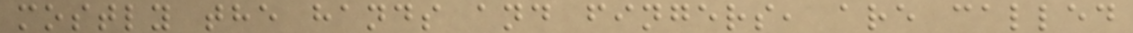mostly the hands and fingers, are called
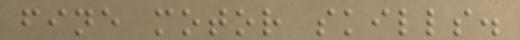fine motor skills.
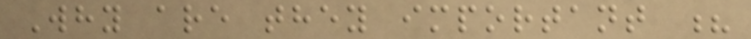Why are they important ?
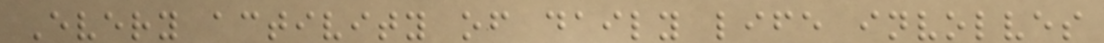Every activity of daily life involves
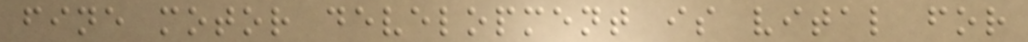fine motor development is vital for
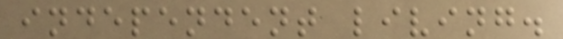independent living.
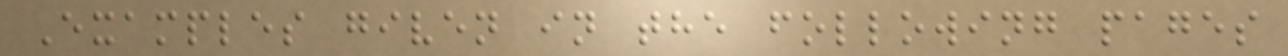Examples given in the following pages
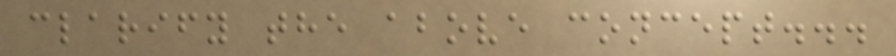clarify the above concept...
